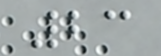23
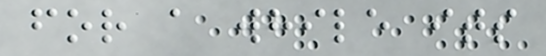for a while its
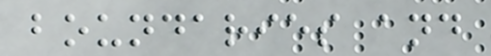boundaries and
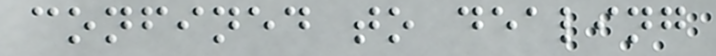confined to dealing
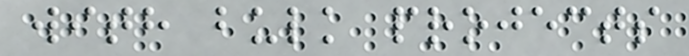with bulk projects
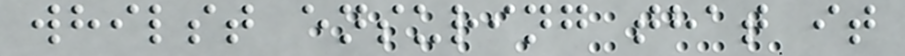whilst ensuring that it
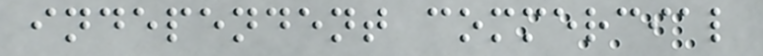independent commercial
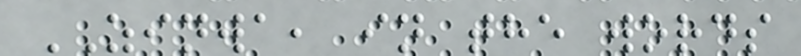ZINWA, in the words
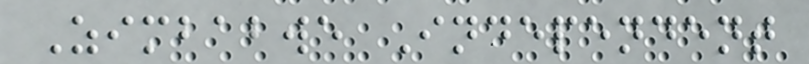Zimbabwe Independent
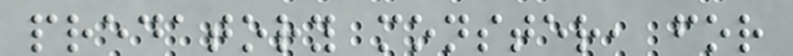predatory monster, for
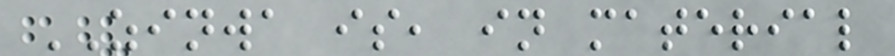ZINWA is, in material
